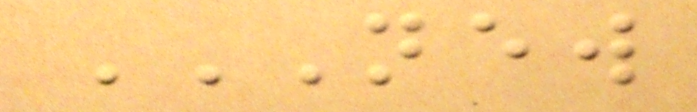NEW
